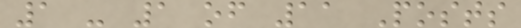1 - 1 of 11 Posts
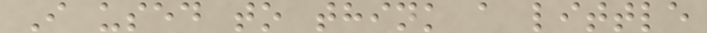I used to think a little
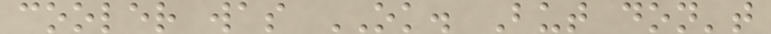cooler was OK. But don't
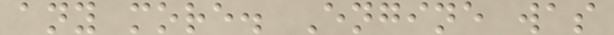any more. Engine was
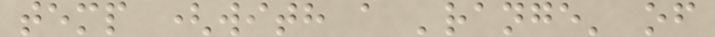temp (with a 'range' of
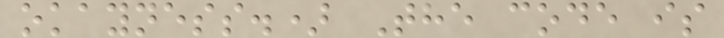okayness.) The code is
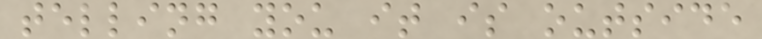telling you it is outside
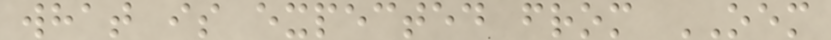what is expected from OEM
